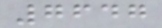7647
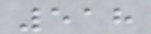518
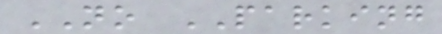NO PARKING
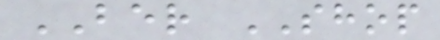BER SHOP
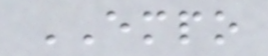EMPO
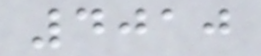4010
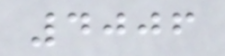4006
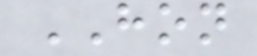HON
